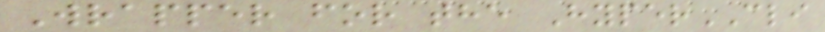Wrapper for the HyperCLI
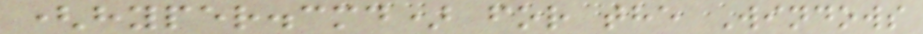(hyper.cmd) for the Windows
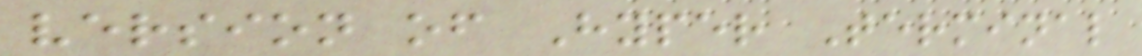version of Hyper Terminal
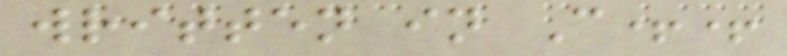written in C++
